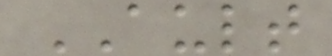AULT
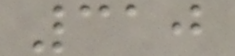310
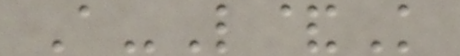A-L&K
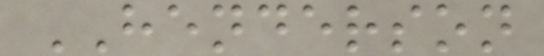HENDERSON
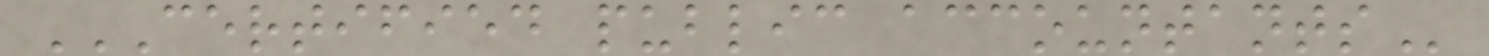CERTIFIED PUBLIC ACCOUNTANTS
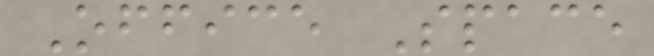Office Space
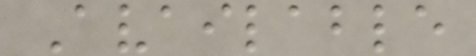Available
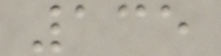135
